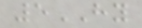5HY
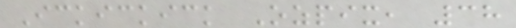Ickickick Ozpix, 38
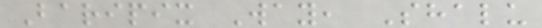Baripix Way, Shalu
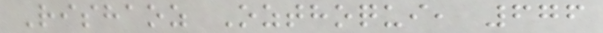Rishaoz Ozthoqui, 676
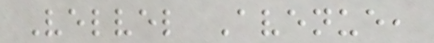Velvel Avenue,
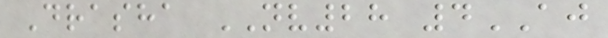Drasha NV28 4AJ
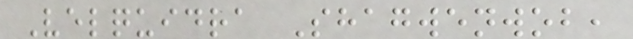Velquidra Shagwenwob,
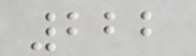222
